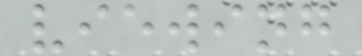viewing
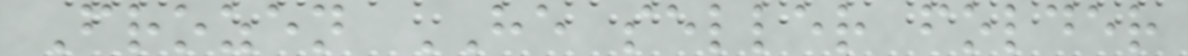Frozen HE seller folder
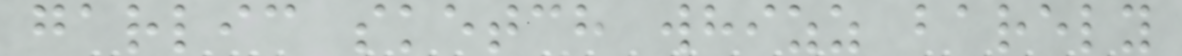garlic sketch whizz barely
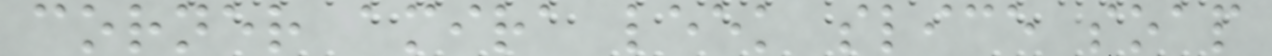corner amira leek slice soap
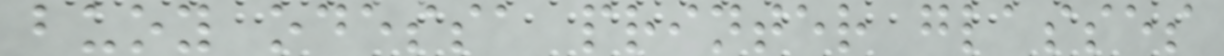buoy odessa printer glasses
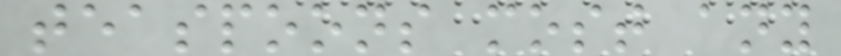teaspoons most any
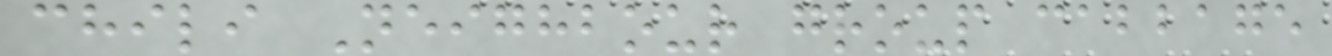chili Neighbour group cabbage
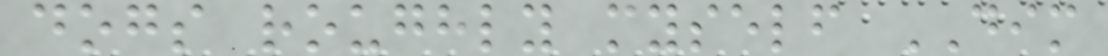dogs roughly myself DIM
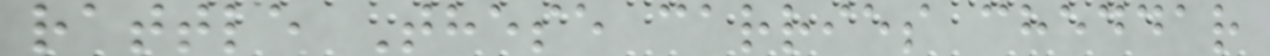rattle These carries cheddar
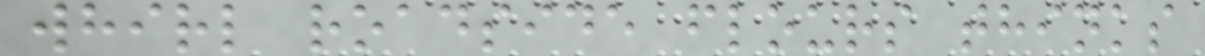whirl roadside flours thinks
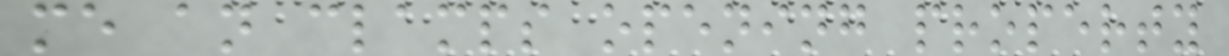me an clamps opening property
